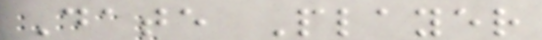Date Player
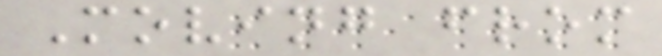Moving from
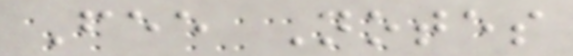Fee Notes
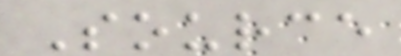Source
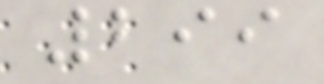299
